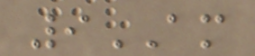9AM
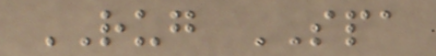RUG SPA
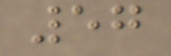57
